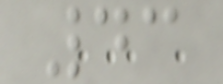43
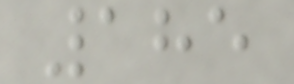185
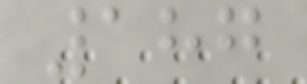187
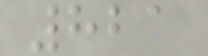821
